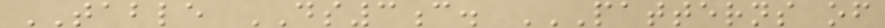TABLE DS3c. PATTERNS OF
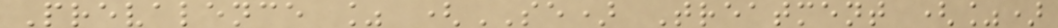Prevalence % (SE) Treatment (%)
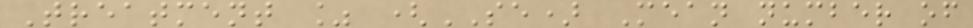Treatment % (SE) Mean number of
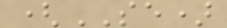(SE)
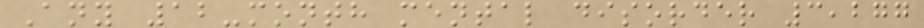Any 12-month mental disorder 3,277
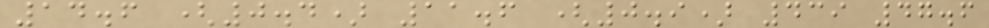14.6 (0.4) 11.6 (0.9) 439 47.6
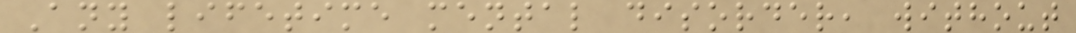Any lifetime mental disorder, without
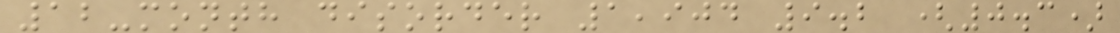12-month disorder 1,904 9.2 (0.3)
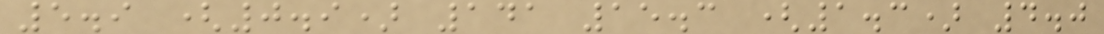5.9 (0.9) 141 15.3 (1.3) 4.0
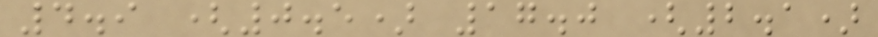4.9 (0.5) 17.0 (2.1)
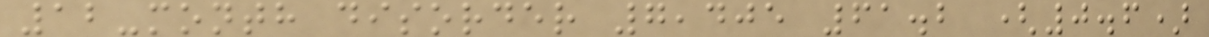12-month disorder 7,405 61.2 (0.6)
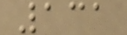131
